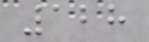128
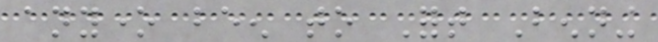anyone been to Fort Benning
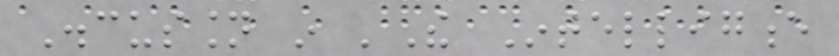Discussion in 'The Intelligence
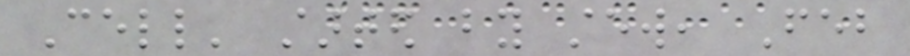Cell' started by stew, Feb
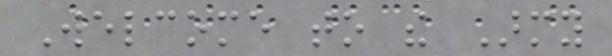Welcome to the Army
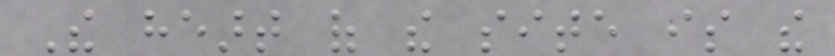The heart of the site is the
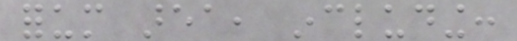forum area, including:
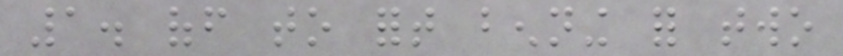1. off to fort benning for two
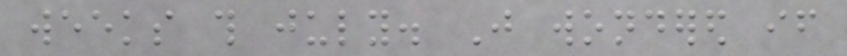weeks this july. Just wondered if
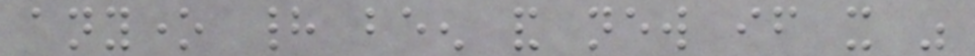anyone had been and new if it was
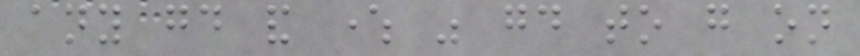any good and where was good to go on
